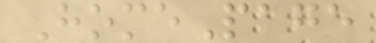HomePage
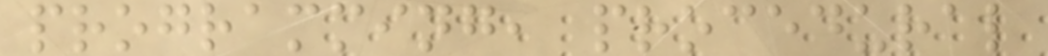programming, procedural
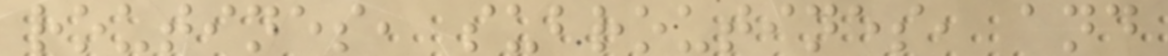routines, subroutines, and
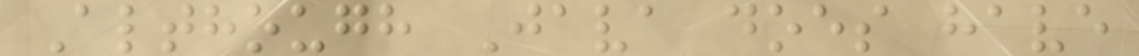Although Java does have
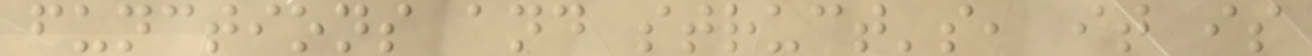functions and struct's, it is
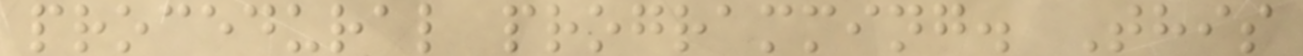procedural programming. This
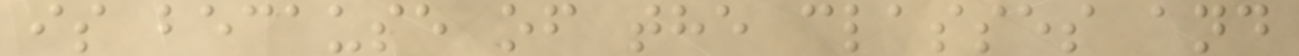is because of the classes and
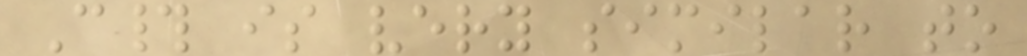C# is very similar to
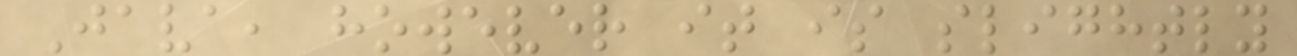Java, however it is slightly
